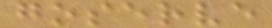goserve
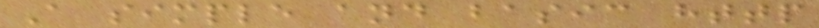A simple and basic http
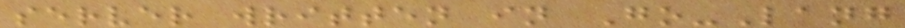server written in Go-Lang
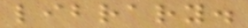library.
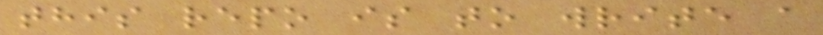this repo is to write a
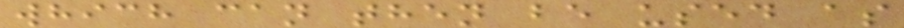which can then be used as
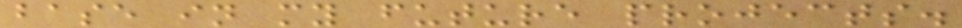base in my future projects.
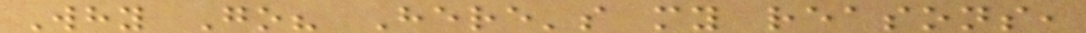Why Go? Here's my reasons,
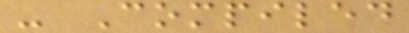- Compiled
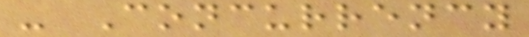- Concurrency
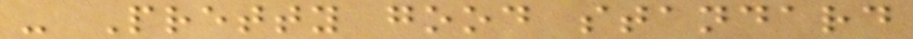- Pretty good standard
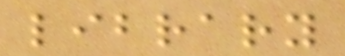library
